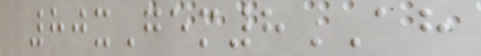80xGem8AH
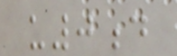u0d
